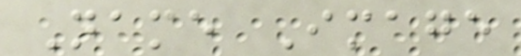Name Image
